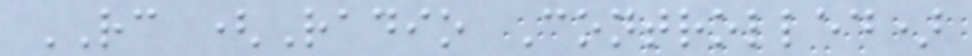RC (Radio Controlled)
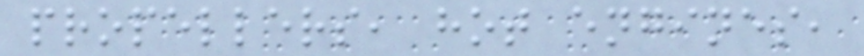propellers, hot engines,
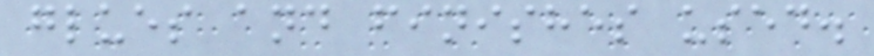glues and finishes used.
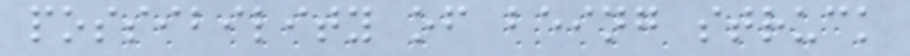possibility of being struck
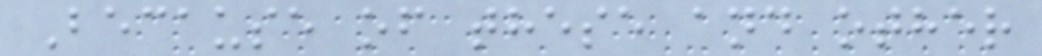Because of these and other
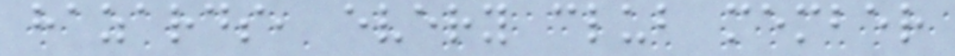hazards, every club member
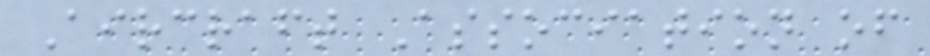Aircraft Association of
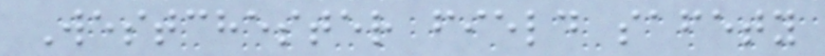Westchester field safety
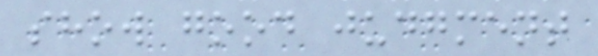show good judgment
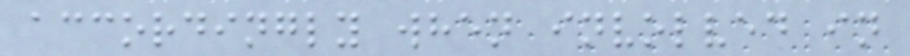accordingly when involved in
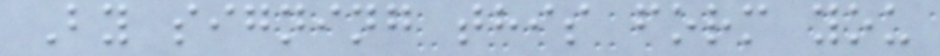By signing this form you
